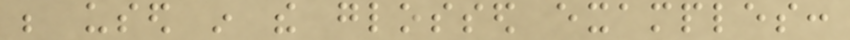be used in the glossed examples:
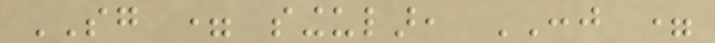SG = singular, CONJ =
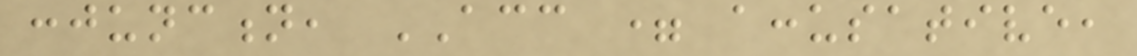conjunction, ACC = accusative,
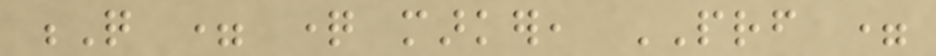Q = question marker, PRF =
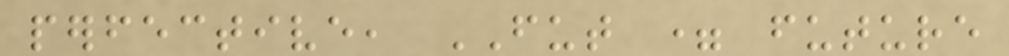perfective, FUT = future
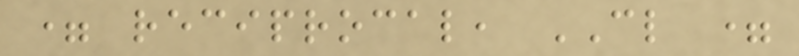= reciprocal, CL =
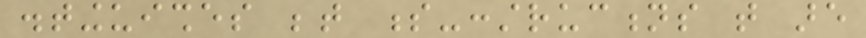distinguishes between s-constructions that are
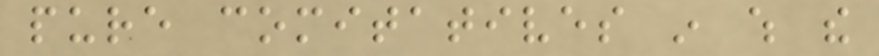pure comitatives in which the
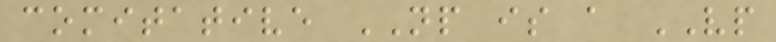comitative NP is a VP
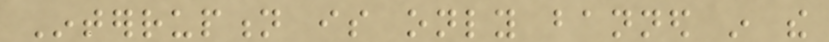Interruption is only banned in the
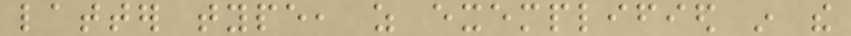latter type, as exemplified in the
